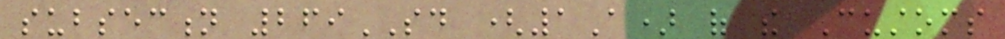subsection 269SD (1A) of the Customs
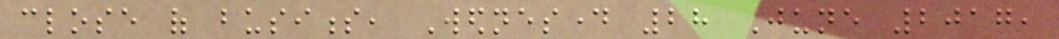close of business, Wednesday 28 June 2017,
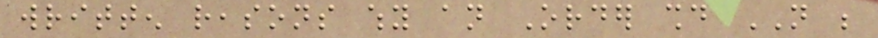written reasons why an Order should NOT be
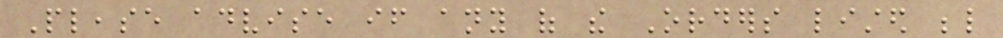Please advise if any of the Orders listed below
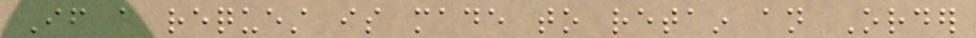If a request is made to retain an Order
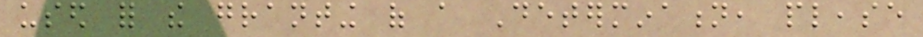used for the granting of a Determination, please
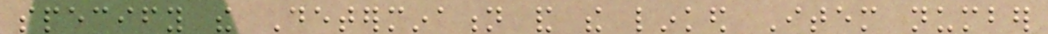specify the Determination and the linked Item number
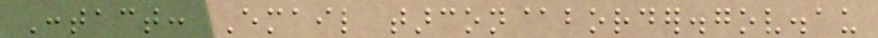Contact: Email tarcon@border.gov.au
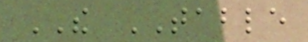THE TABLE
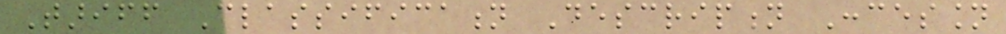Tariff Classification Description Concession
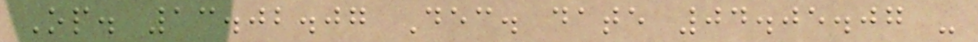Op. 13.02.07 Dec. date 04.05.07 -
